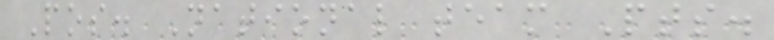Pos. National team Pts.
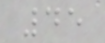45
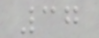37
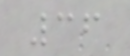36
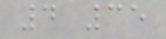4 35
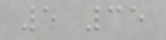5 35
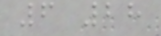6 28
